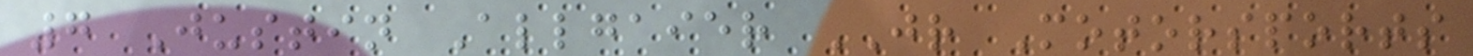7 Justin Allgaier JR Motorsports
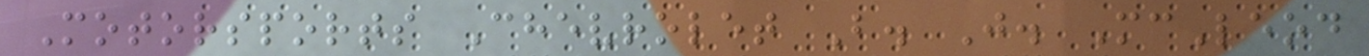Motorsports Chevrolet B. J. McLeod
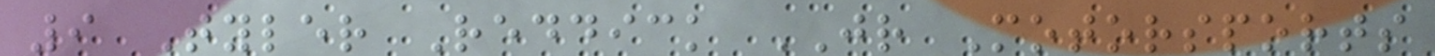9 Tyler Reddick JR Motorsports
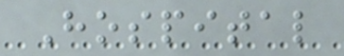Hospital
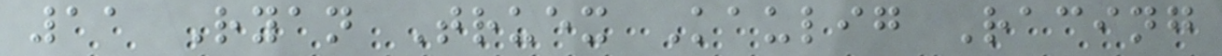11 Ryan Truex Kaulig Racing
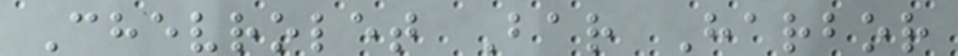Chevrolet Bar Harbor
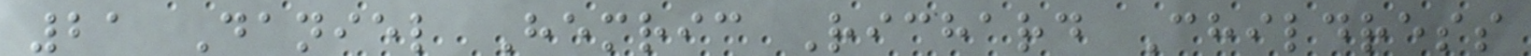21 Daniel Hemric Richard Childress
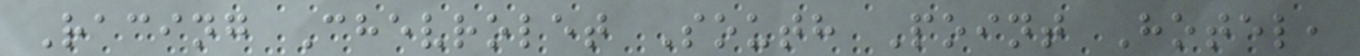Racing Chevrolet South Point Hotel,
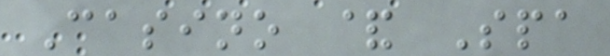Casino & Spa
